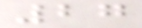27
